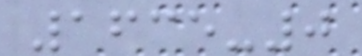1635-0
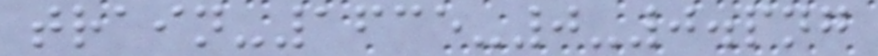train-1635-0-0.png
